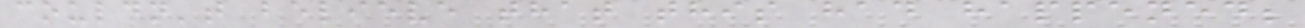couldn't believe that this had happened;
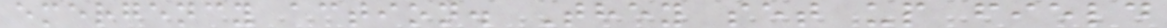emergency action. They set up field
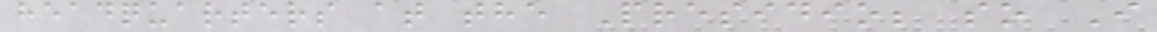headquarters at the Presidio; so I
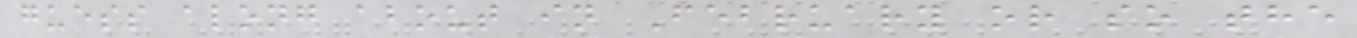guess along about in February or so the
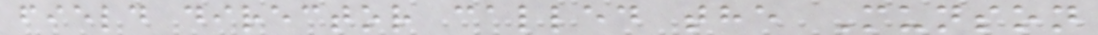field director called the Munson
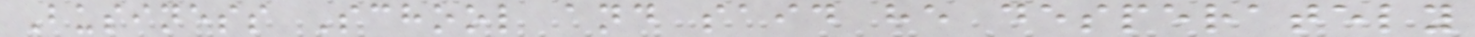Business School and said he desperately
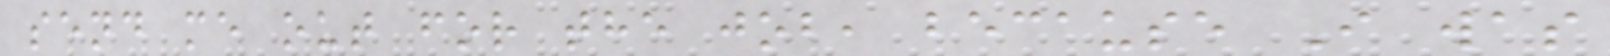send me out for the job, because I was
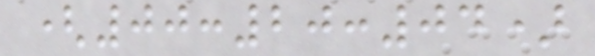(00:20:04)
